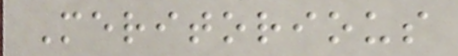Meritorious
